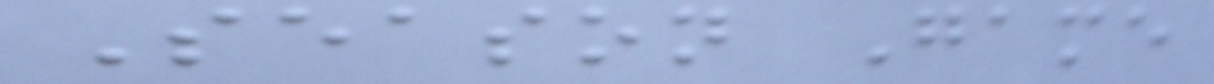Season Game
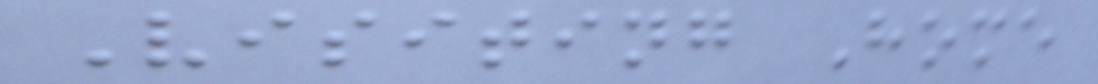Visiting Home
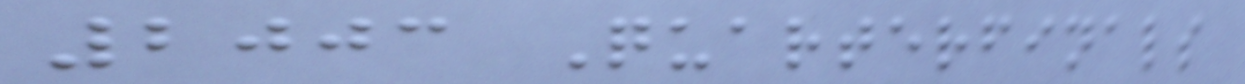2003 Quarterfinals
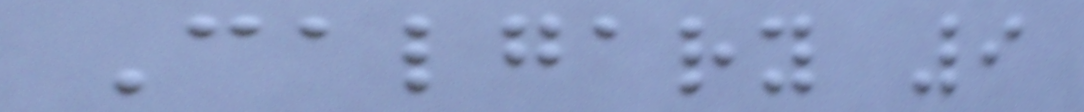Calgary 9
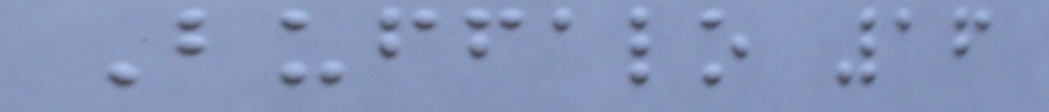Buffalo 16
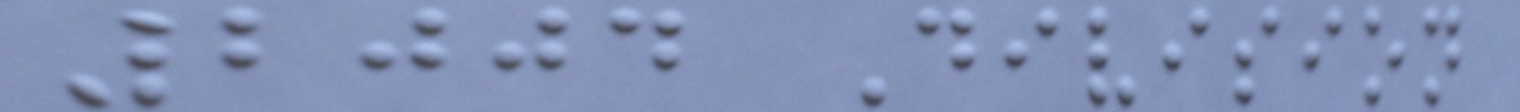2004 Division
